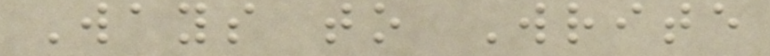Ways to Write
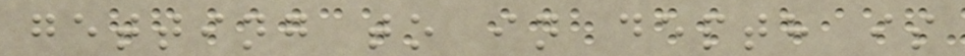getting to in depth is
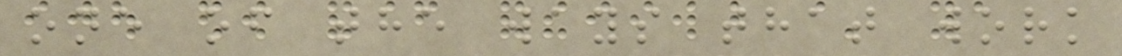one of the ways that work
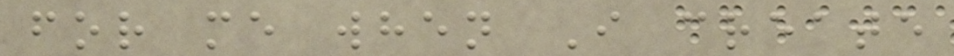for me when I create
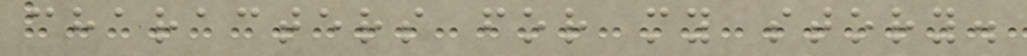characters for my story.
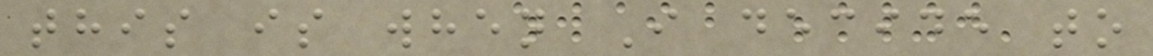this is when I decide to
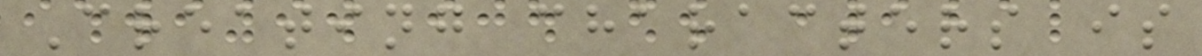Creating characters is
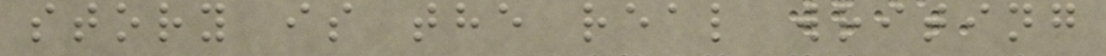story is the real writing
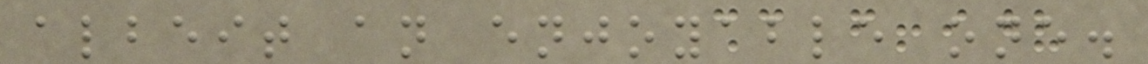albeit an enjoyable one.
